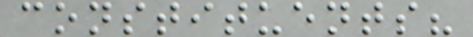constituents?
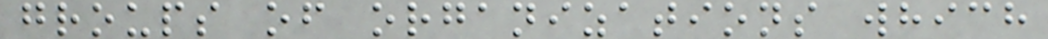groups of organizations which
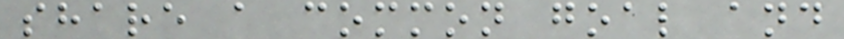share a common goal and
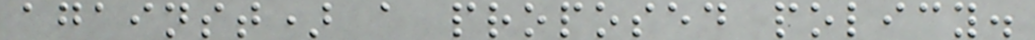against) a proposed policy.
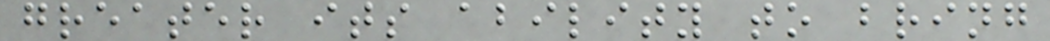greater its ability to bring
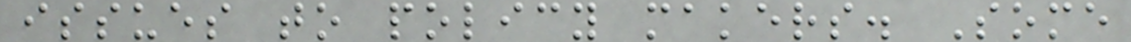issues to policy makers. Some
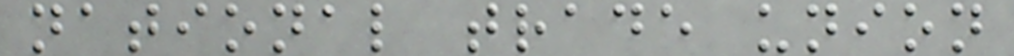national trade union
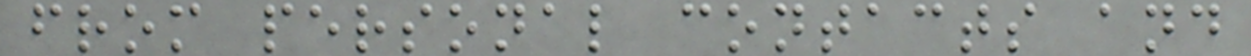from personal contacts and
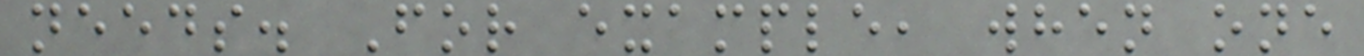needs. For example, when one
